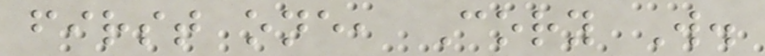first one, Cory W.
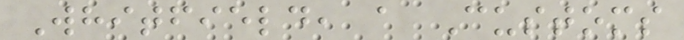Whitfield, a Customs
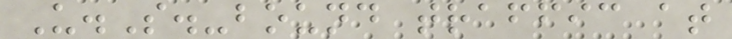U.S.-bound traffic at
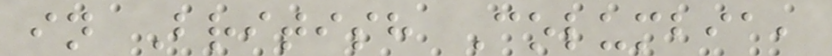in British Columbia,
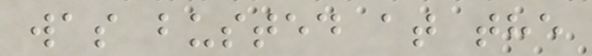was busted at the
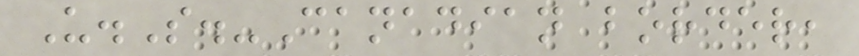U.S.-Canadian border,
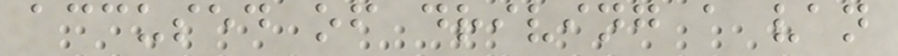accused of driving a van
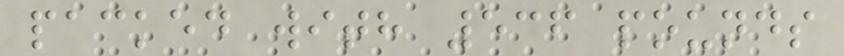packed with 536 pounds
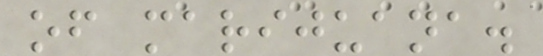of marijuana.
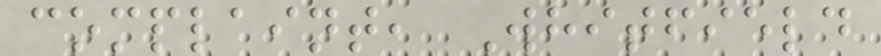complaint, Whitfield
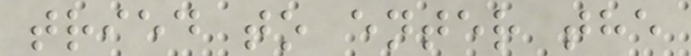tried to enter the
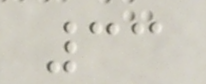33
